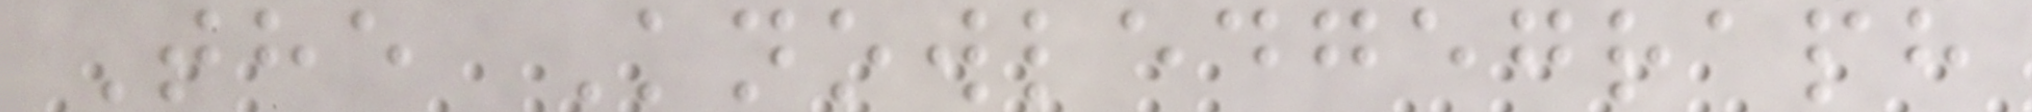The Knowledgegraph
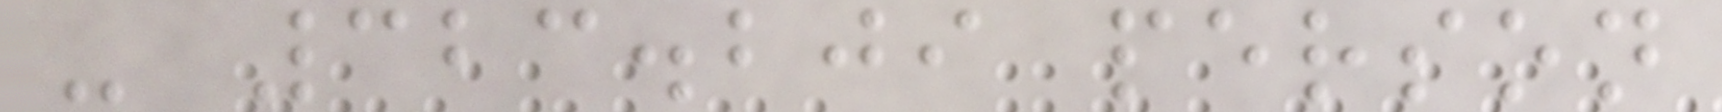- 323.209 person
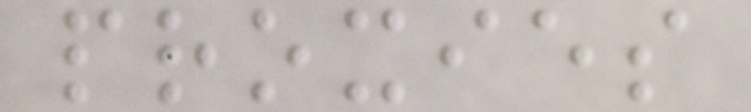proxies
